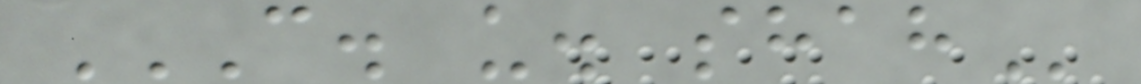C. U. SHAH
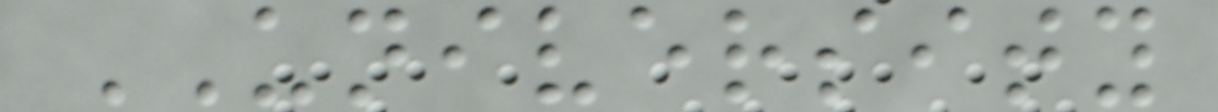UNIVERSITY
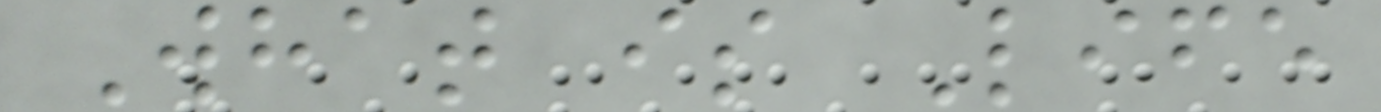What is Life
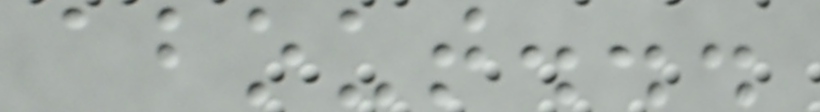about...
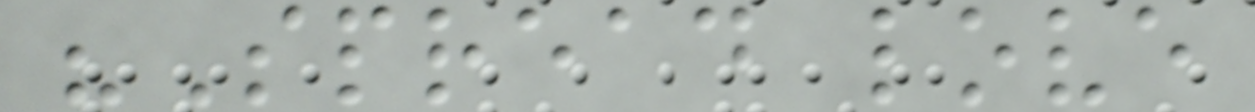"Spread love
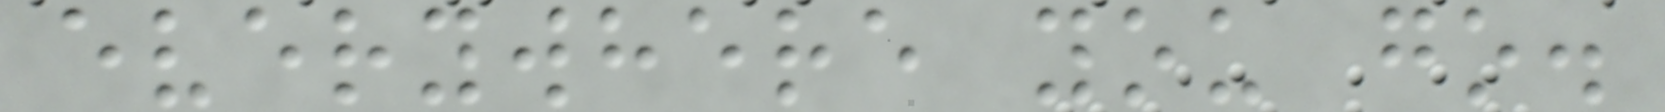everywhere you go.
